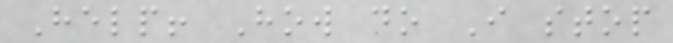Help! How do I stop
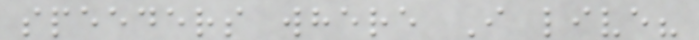speeders where I live?
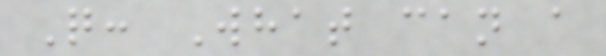Q: What can a
